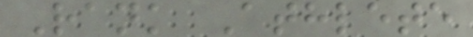Rank Athlete
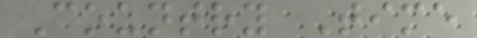Country Time
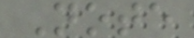Note
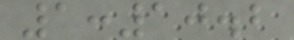1:10.2
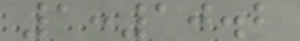1:10.2
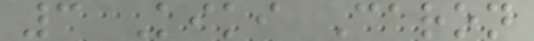3 Kiki Caron
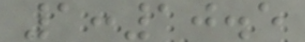1:10.5
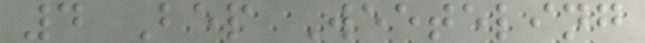4 Bep Weeteling
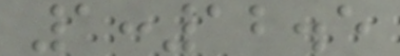1:12.5
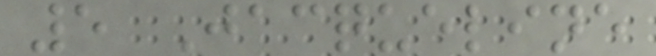5 Jacqueline
